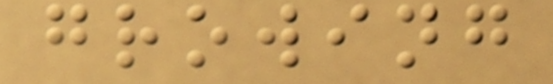growing
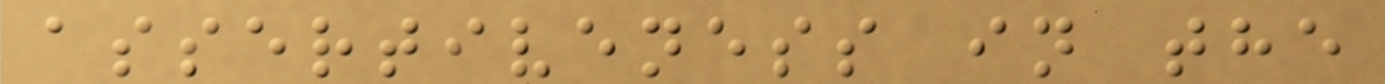assertiveness in the
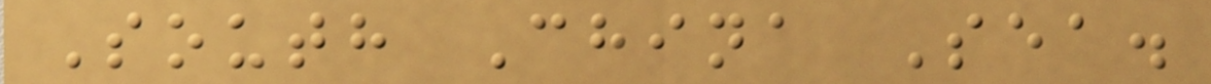South China Sea.
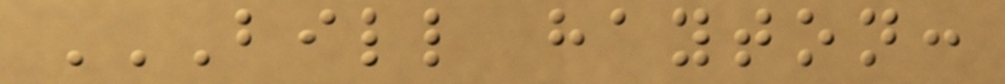BILL HAYTON:
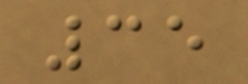35
